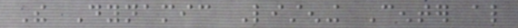The Dynamic Listening Center also
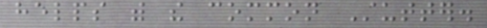helps with the common Stutter.
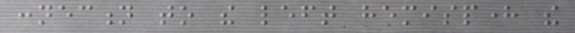connection to the left hemisphere the
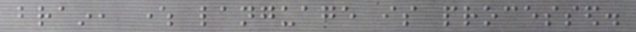brain, where language is processed.
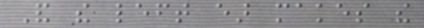And the left ear makes the
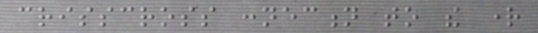crisscross connection to the right
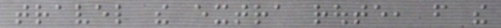travel the extra route, from the
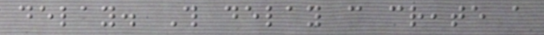delay. This delay can create a
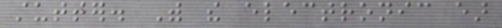stutter. With the electronic ear
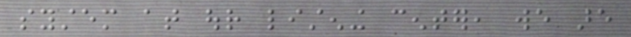system at our listening center, we are
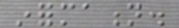information.
